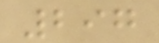297
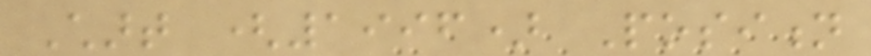Chart (1996) Position
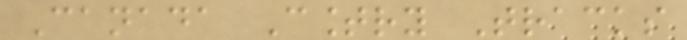Canada Country Tracks
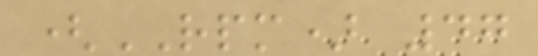(RPM) 47
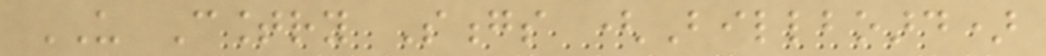US Country Songs (Billboard)
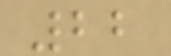22
